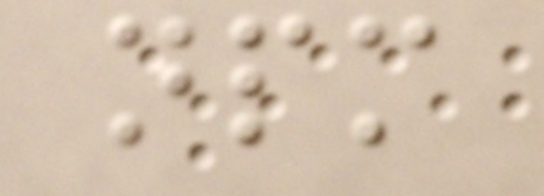npm
